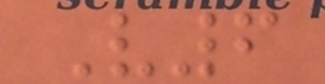V6
